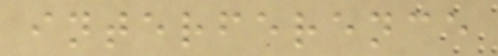interference
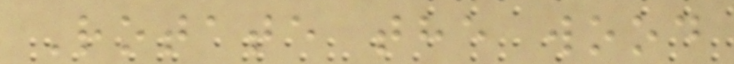Rotate the wood
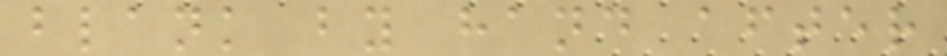blank by hand after
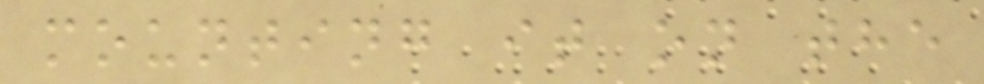mounting it on the
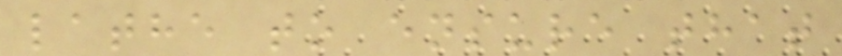lathe to ensure that
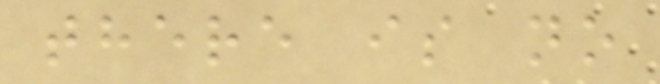there is no
